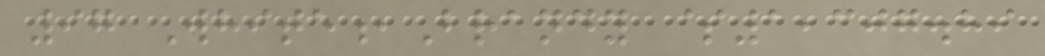97 White,Brandy $1,307.89
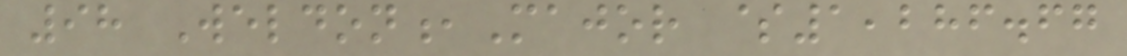98 Weldon,Major $1,286.67
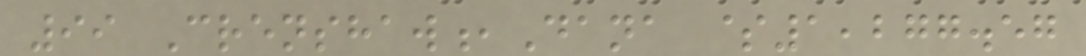99 Crenshaw,Dana $1,277.57
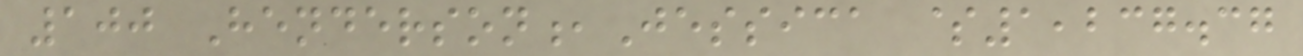100 Henderson,Jessica $1,237.37
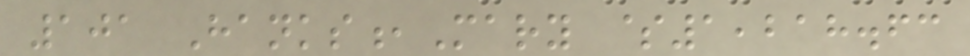101 Hanks,Mary $1,218.63
